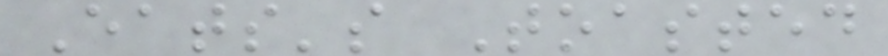Eats's Toasted
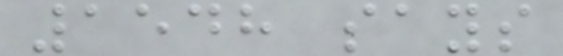1548 says
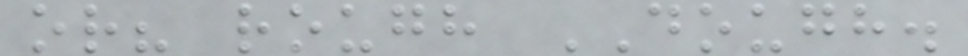or? rough DOUGH.
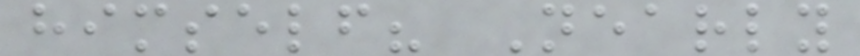himself? Nearly
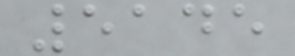5145
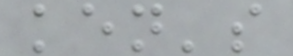ken's
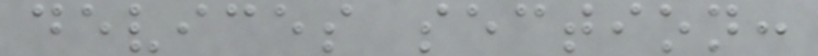devices section:
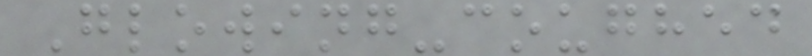Glowing-coughed
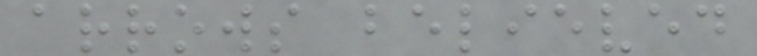arrows believed
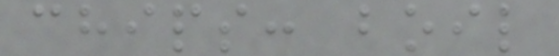chips: boil
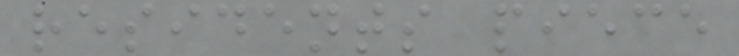residents piece
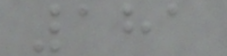181
